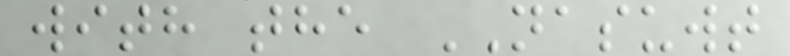with the NASUWT
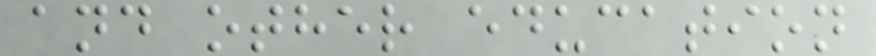and other education
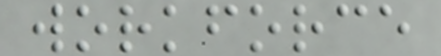workforce
